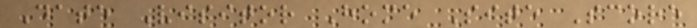Date Visitor Home Site Score
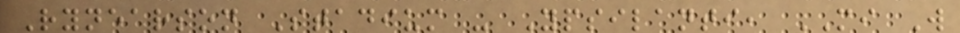Rynearson Stadium - Ypsilanti, MI W
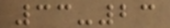33-23
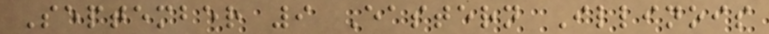September 9 Eastern Illinois
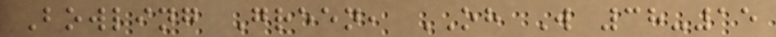Bowling Green, OH W 38-15
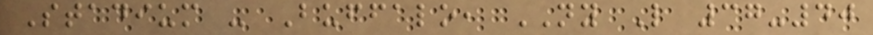Stadium - Buffalo, NY L 37-40
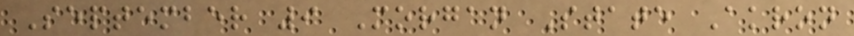September 9 Morgan State Akron
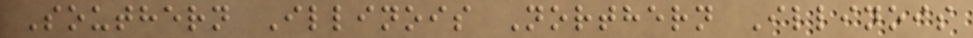Southern Illinois Northern Illinois
